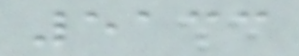5133
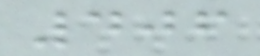406
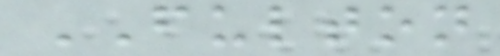FULTON
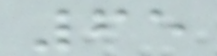65
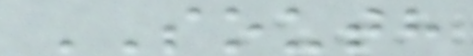SOUTH
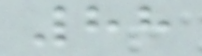88
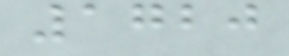1720
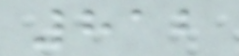812
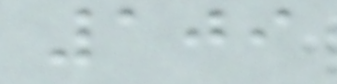109
